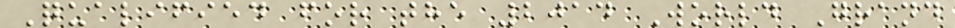Qualified for the 2014 World Grand
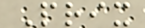Prix
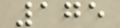175
